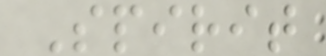Spirit
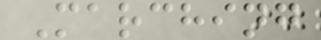Marching
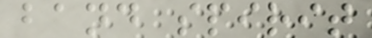band spirit
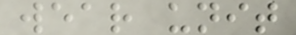wear unit
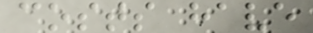costs have
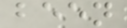been
